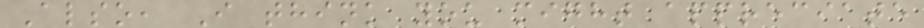Also, I think you might appreciate
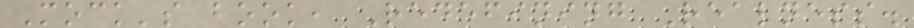Mock's book, Redefining Realness.
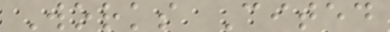Works Cited
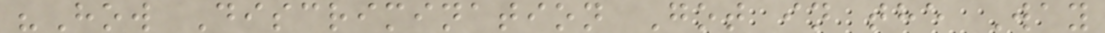"How Discrimination Got in the Way
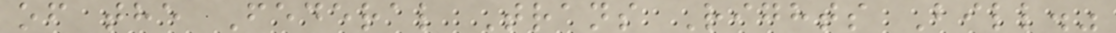of the Federal Trans Rights Bill."
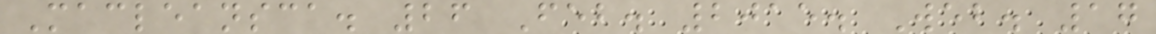Macleansca. 26 Feb. 2015. Web. 17
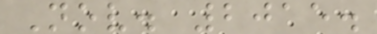Nov. 2015.
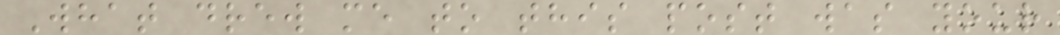What drew me to this post was your
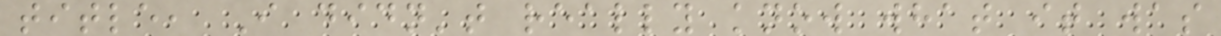title, I didn't really know what it was
